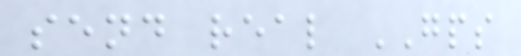send real GPS
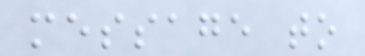message to
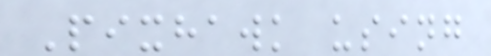Pixhawk using
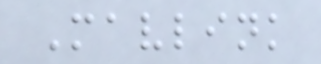Mavlink
